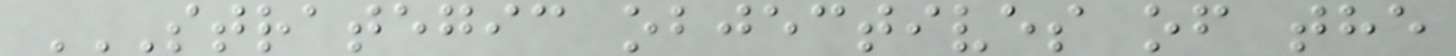STRATEGIC OBJECTIVES OF THE
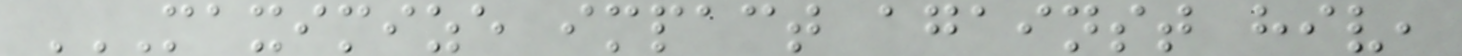MAXIMIZE IMPACT AGAINST HIV,
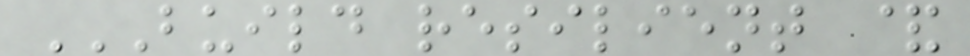BUILD RESILIENT &
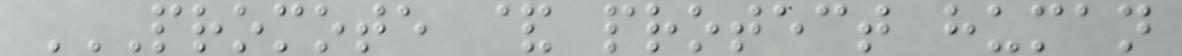PROMOTE & PROTECT HUMAN
